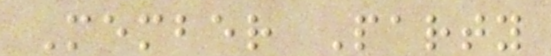Member Party
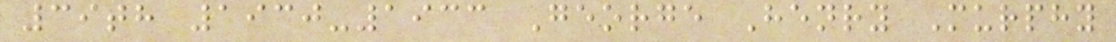39th 1930-1933 George Henry Murphy
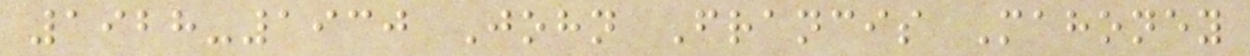1928-1930 John Francis Mahoney
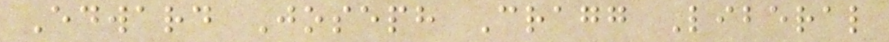Edward Joseph Cragg Liberal
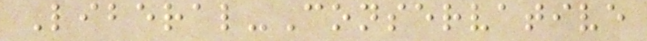Liberal-Conservative
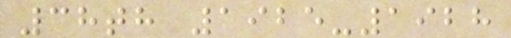38th 1925-1928
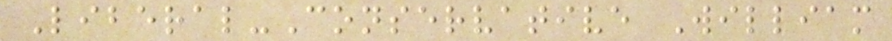Liberal-Conservative William
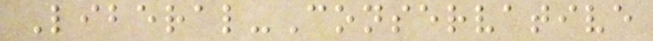Liberal-Conservative
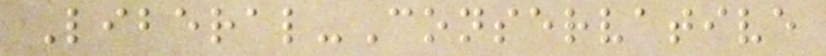Liberal-Conservative
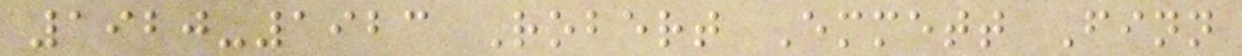1920-1923 Robert Emmett Finn
